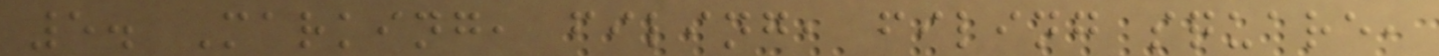5. Marking, filing, filing square,
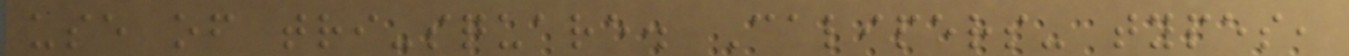use of tri-square. Calipers- types,
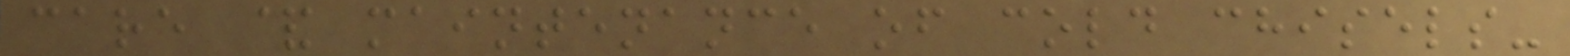care & maintenance of cold chisels-
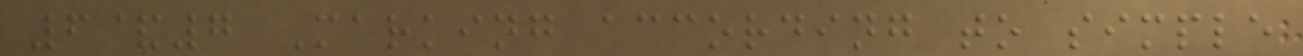6&7 Marking according to simple
